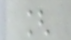[
